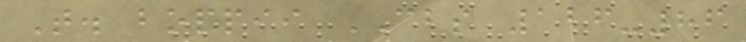T. boppii CBS 126-86
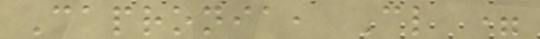Capronia, Cl =
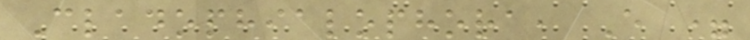Cladophialophora, E =
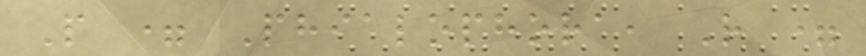P = Phialophora, R =
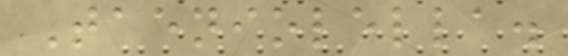Taeniolella.
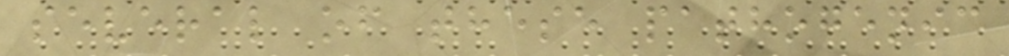several of these pathogenic
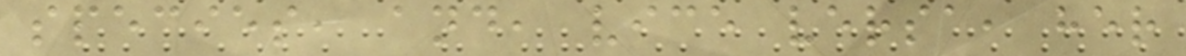species, and, vice versa, her
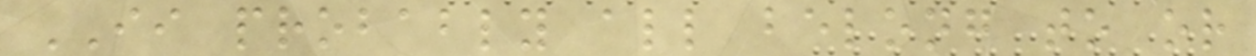II probably all belong to or
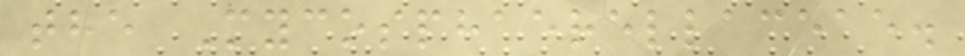the Mycosphaerellaceae.
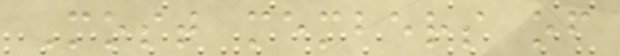Most members of
